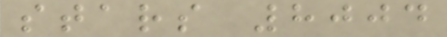stars 8004
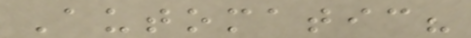Automatic?
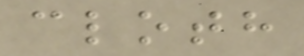cloth
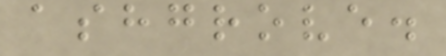ashgrove.
